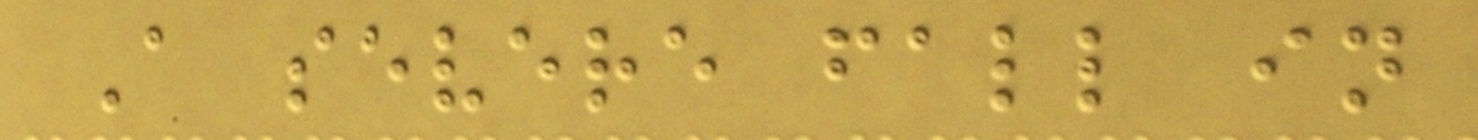A severe fall in
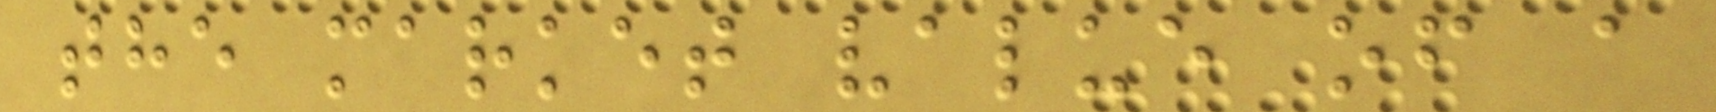the market value of a
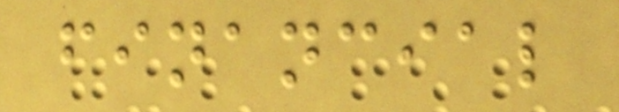financial
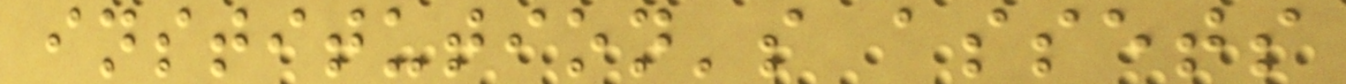institution's assets
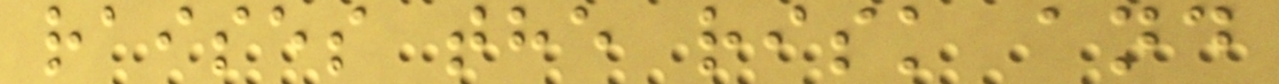raises the risk and
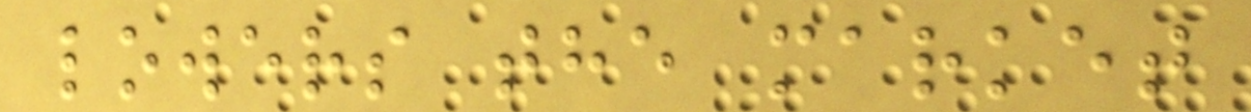lowers the market
